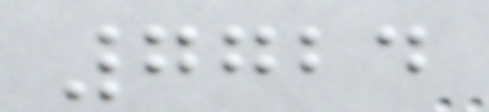7724
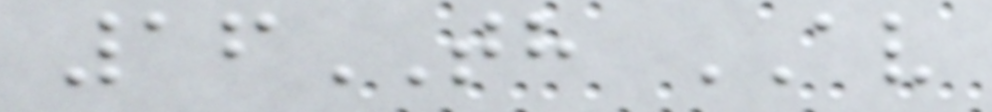16TH AV
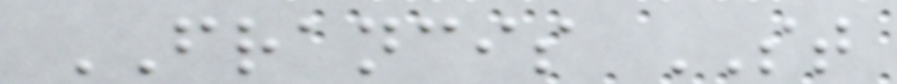FRANCIS ST
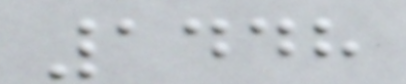1448
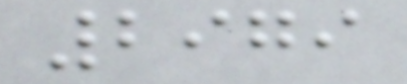2979
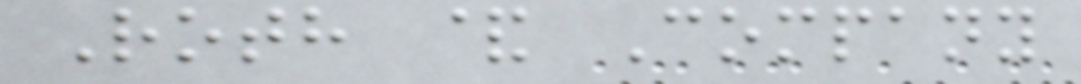Roth & Company
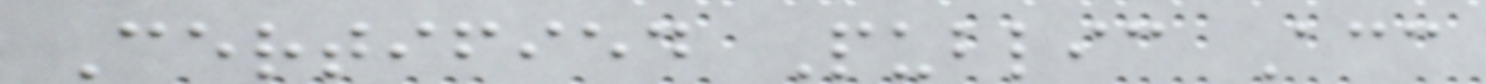Certified Public Acc
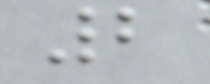2
